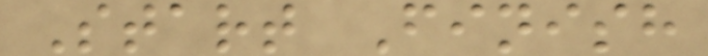Start Finish
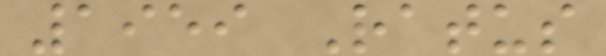1959 Ratus
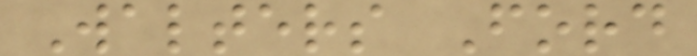Walters Ford
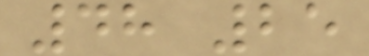48 25
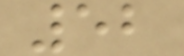52
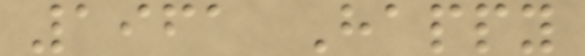1961 Happy
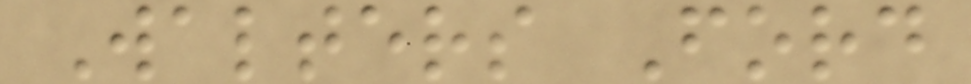Walters Ford
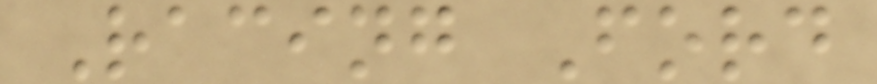Racing Ford
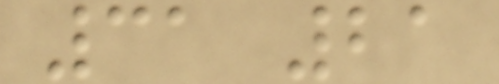31 21
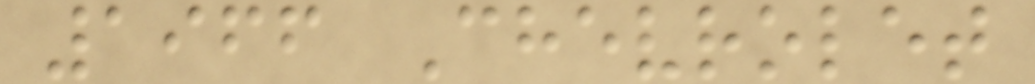1966 Chevrolet
